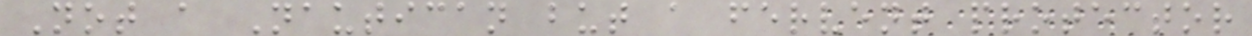Not a Nautican but a fervent protector
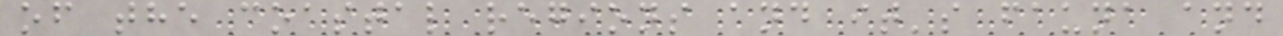of the coastal regions and it's fauna and
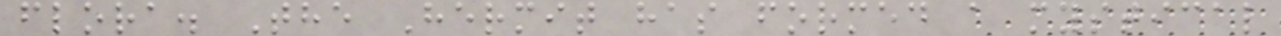flora. The Hermit has formed a mystical
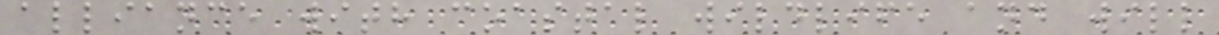alliance with coastal wildlife and will
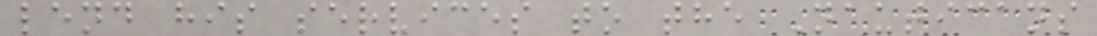lend his services to the Nauticans
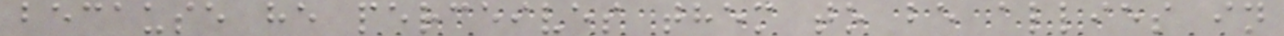because he perceives them to be allies in
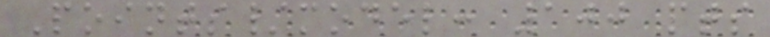Points/model: 100 pts
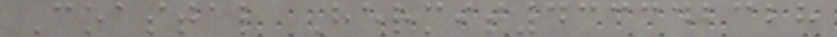Coastal Hermit433342328
